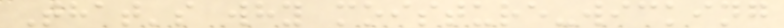That's why moisture-wicking
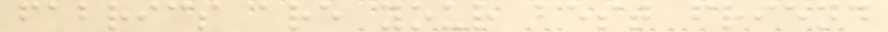fabrics are your best friend
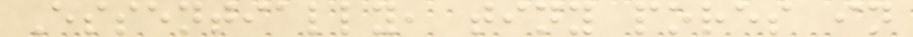Essentially, tiny pores in
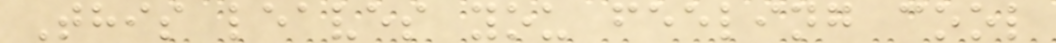This leaves you feeling cool
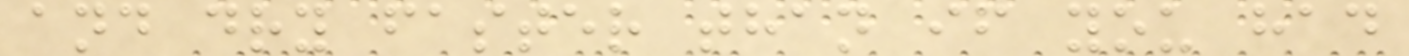and dry faster than if you had
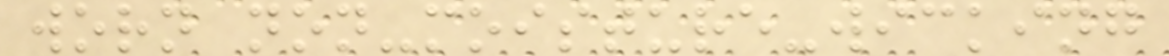worn non-moisture-wicking
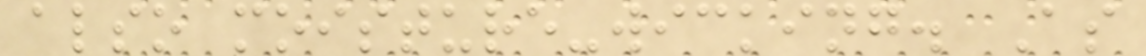also moisture-wicking. As
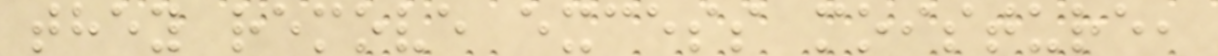they remove excess moisture,
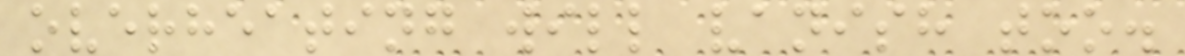overheating will vanish too.
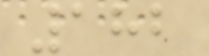182
